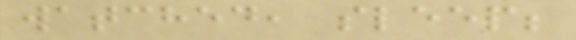watched, sleep;
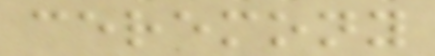ceremony
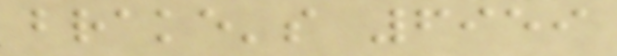brake's 6959
